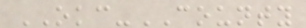OKC-COUNTY
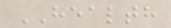HEALTH
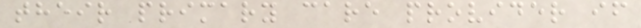their primary care provider if
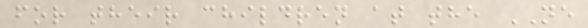for their children at the NE
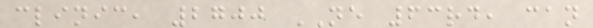clinic, 2700 NE 63rd, can
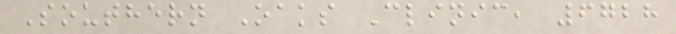Southern Oaks Clinic, 6728
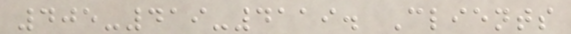405-419-4119. Clients
